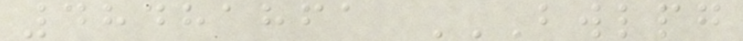48481861 BWLPG
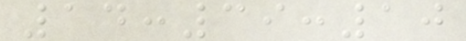14:39:10
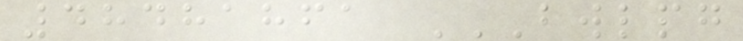48481861 BWLPG
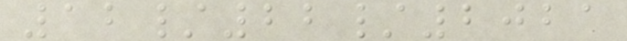12/22/2021
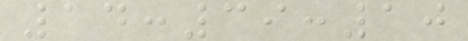14:39:10
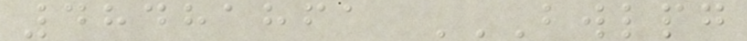48481861 BWLPG
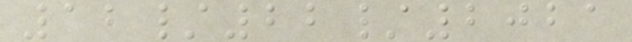12/22/2021
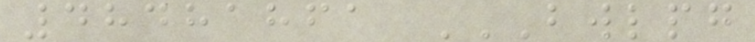48481861 BWLPG
